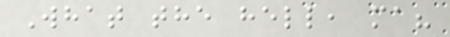What the hell, ma?
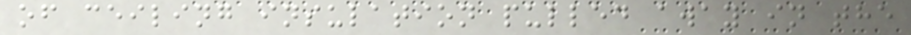of ceiling insulation pulled away in the
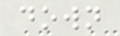down
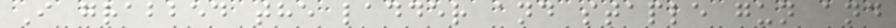I grabbed the ladder and staple gun and
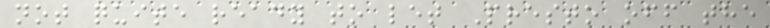not quite ready to let Presto off the
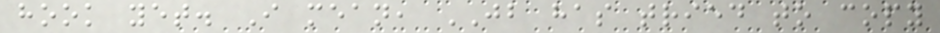hook yet. I mean, JB has tried to copy
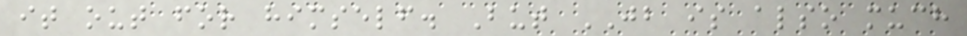it out for himself. But JB is also much
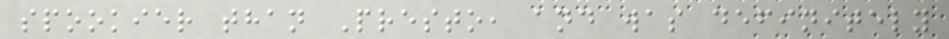spookier than Presto, and was definitely
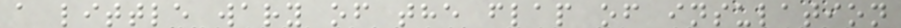a little wary of the flap of insulation
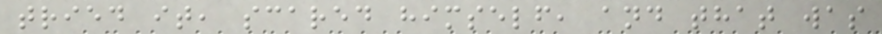tried it, scared himself, and that was
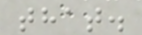that.
